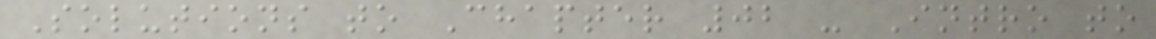Solutions to Chapter 02 - Intro to
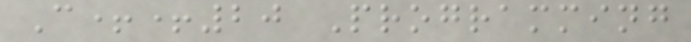C++20 Programming
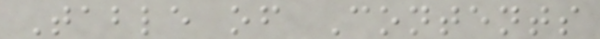Table of Contents
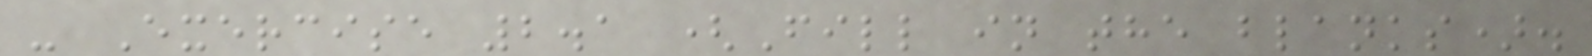- Exercise 2.1 (Fill in the blanks).
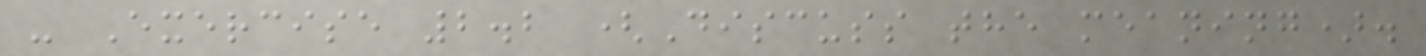- Exercise 2.2 (Discuss the meaning).
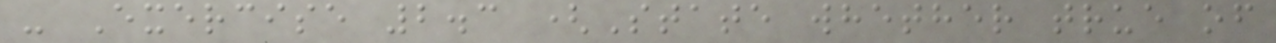- Exercise 2.3 (State whether true of
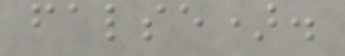false).
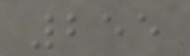255
